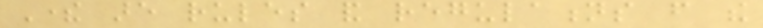There are rules and regulations from the
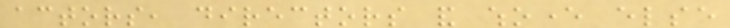actors, directors and whoever else
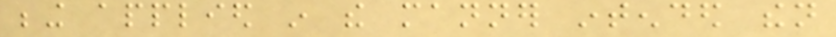being applied in the manner intended then
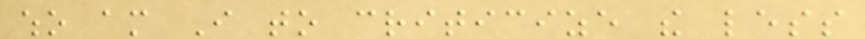who am I to criticize the less
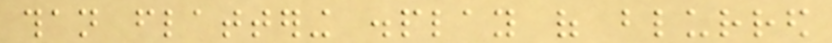than flattering display of blurred
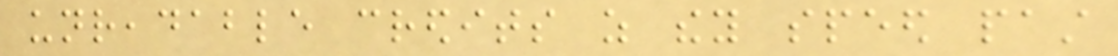unreadable credits as they speed past
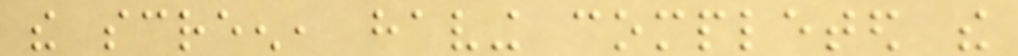the screen, having completed the
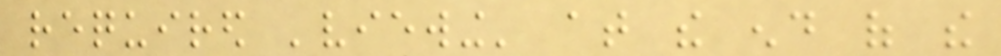required 'viewing' at the end of the
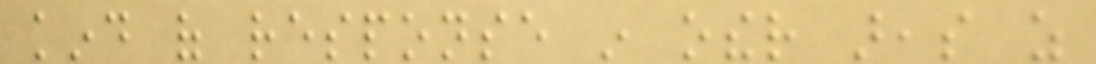kind of response in other areas as
